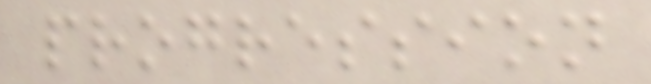progression
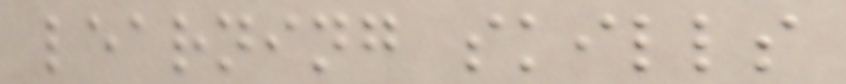learning skills
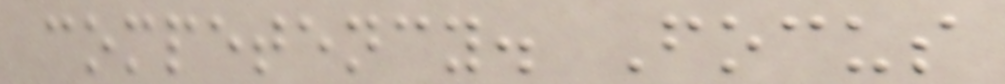competency. Focus
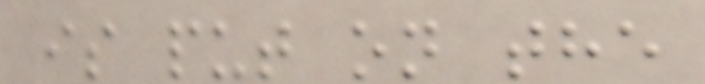is put on the
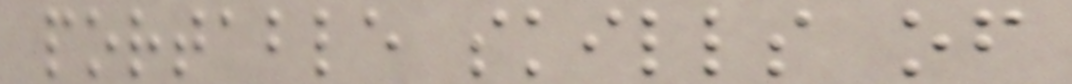portable skills of
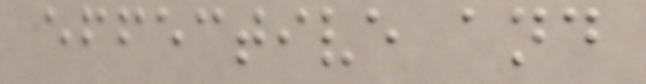effective and
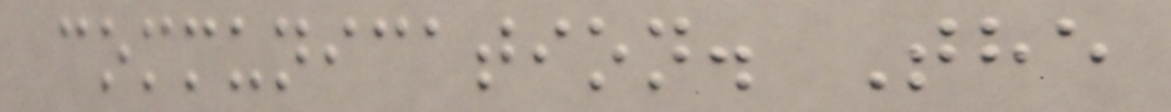communication. The
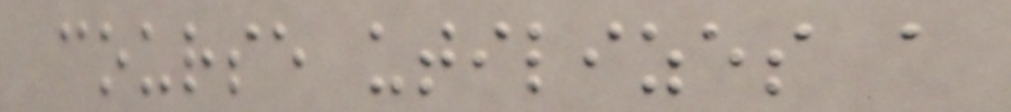course utilizes a
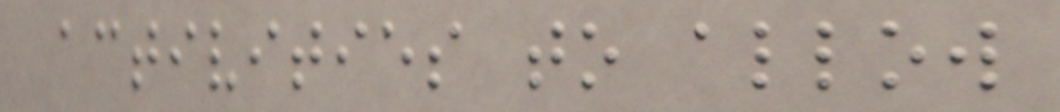activities to allow
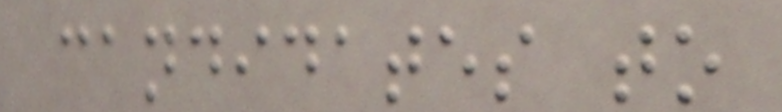candidates to
